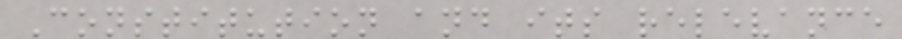Constitution and its relevance
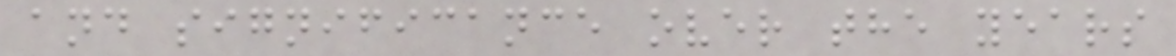and significance over the years
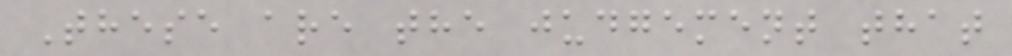These are the judgement that
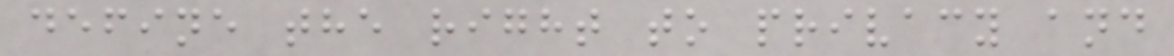define the right to privacy and
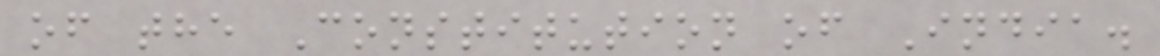of the Constitution of India.
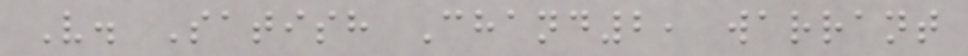V. Satish Chand2, warrant
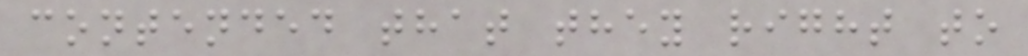contended that they right to
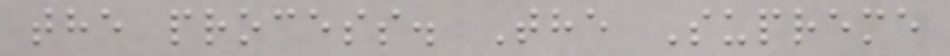the process. The Supreme
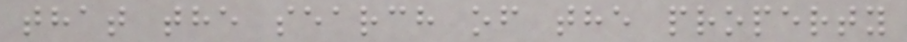that the search of the property
